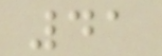41
